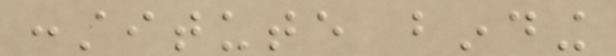constitute binding
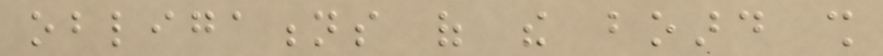obligations of the board shall
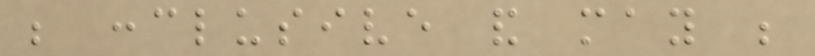be conclusive and may be
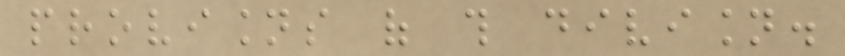provisions of this division.
